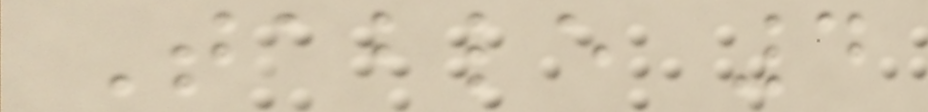Table 4
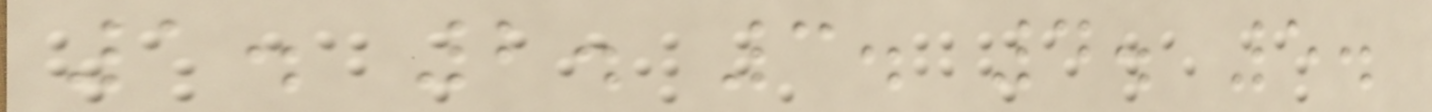1. 2. 3. 4. 5.
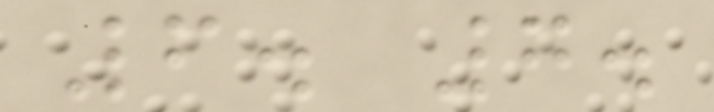6. 7.
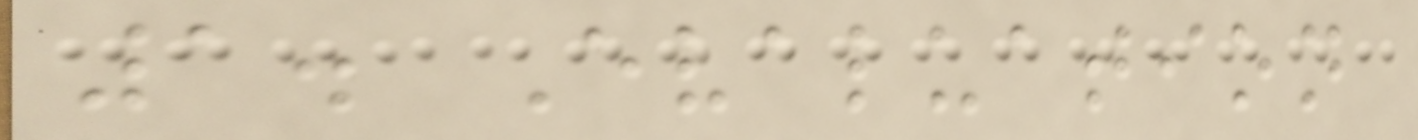1. Evaluation
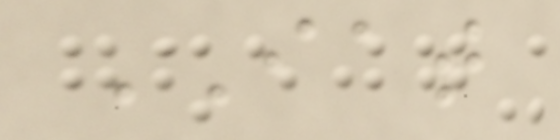IAT
